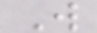W
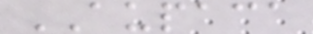AUPACA
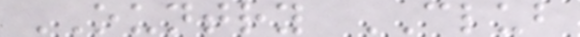OUNTRY CLUB
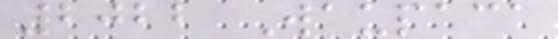2022 Waupaca
